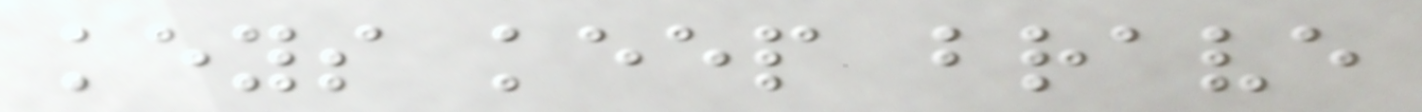keys keep brave
